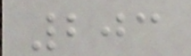203
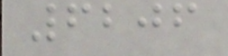6206
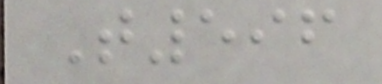T596
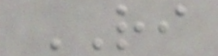RI
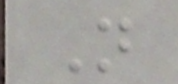N
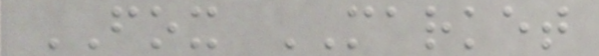FOX MARKET
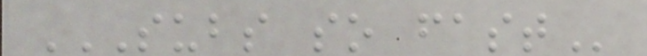SUBS SO FAST
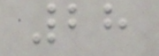28
